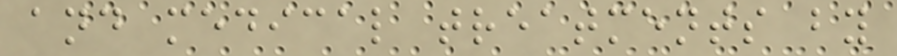and medical treatments by
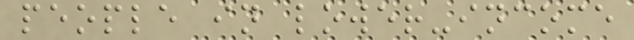people in lower-income
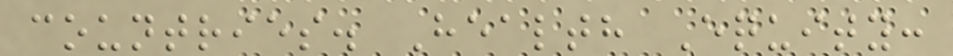countries. Health Equity:
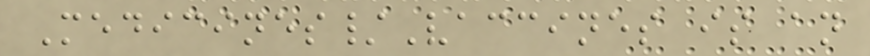Medicines/Vaccines is an
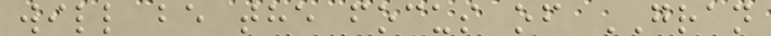will be the focus of GRAN
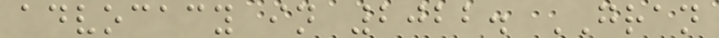advocacy in 2022. GRAN
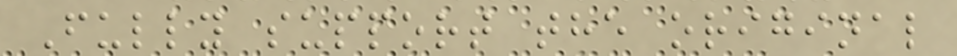Fully support the original
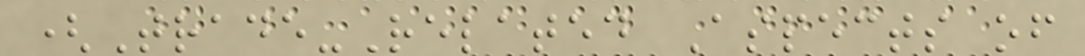(Trade-Related Aspects of
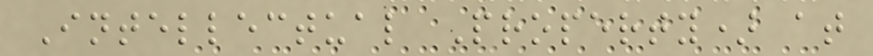Intellectual Property) at
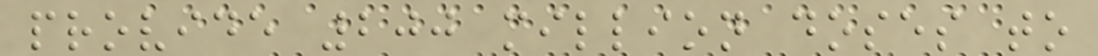provide 200 million doses to
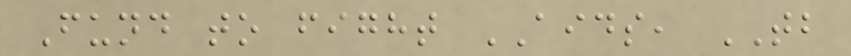Fund to fight AIDS, TB
